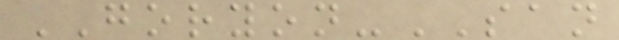GORYON-SAN
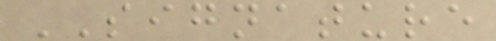SIGNATURE
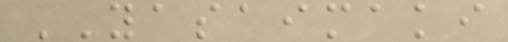YASAIMAKI
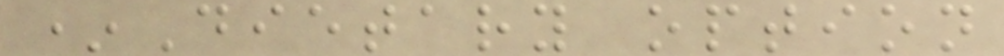*Dietary option
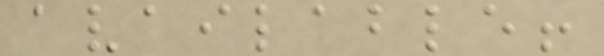available!
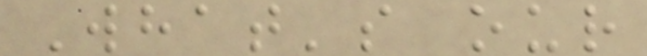What's our
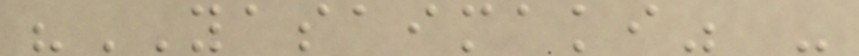"YASAIMAKI" -
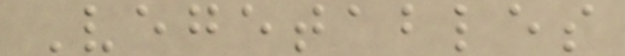Vegetables
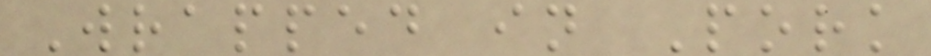Wrapped in Pork
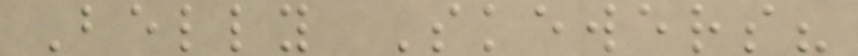Belly Skewers?
